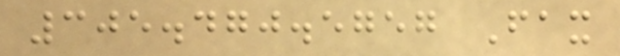305.470.5757 Fax
